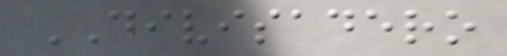DIVISADERO
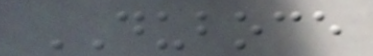DUBOCE
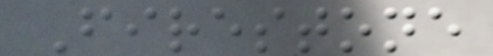Firestone
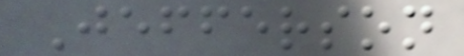Jefferson
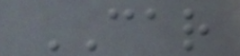CAR
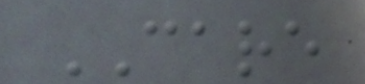CARE
